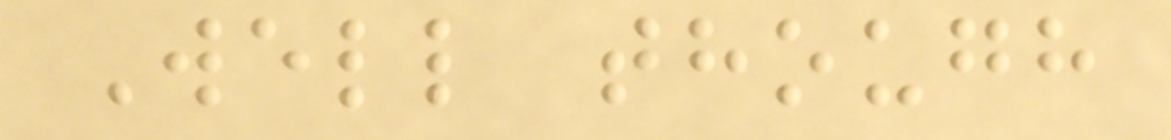Well though
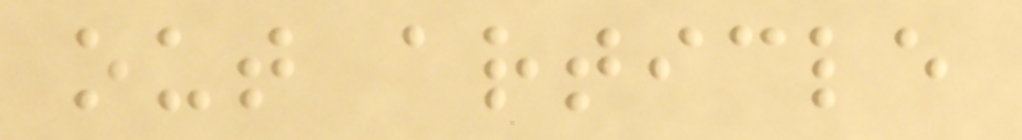out article
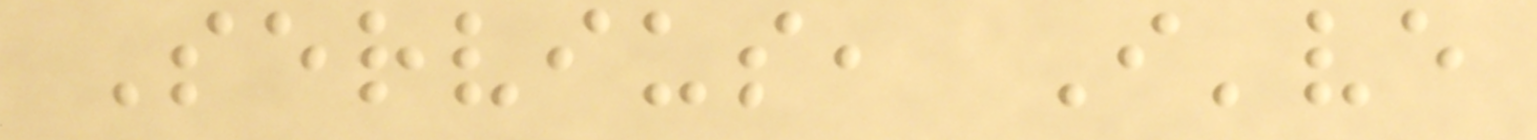Servius, I've
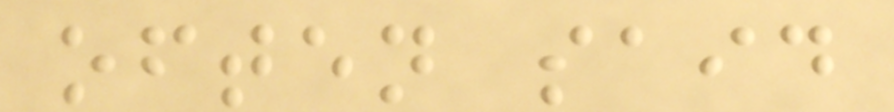often said
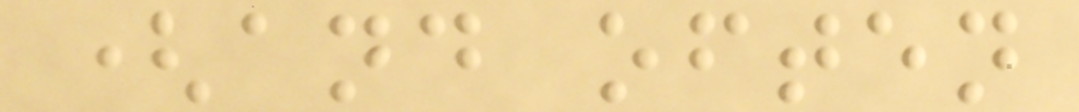(and often
